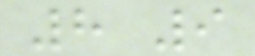8 9
